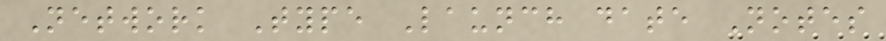Network Type Launch date Notes
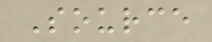Source
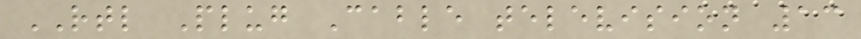RTL Plug Cable television 13
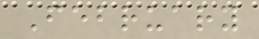February
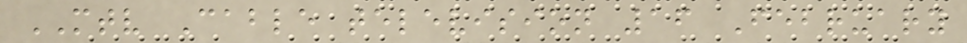MTV Cable television 16 February
